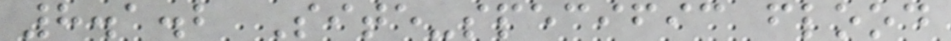8.1.2 Site-specific flood
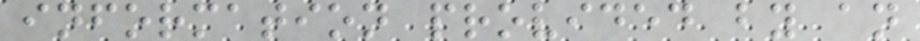information provided by an
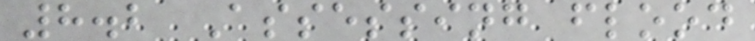8.2 Assessing flood
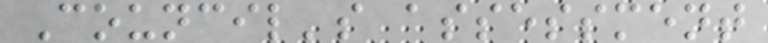Council's assessment
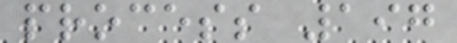process 197
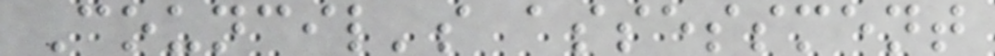Council's assessment
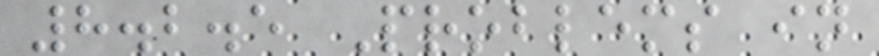8.2.5 Problems in
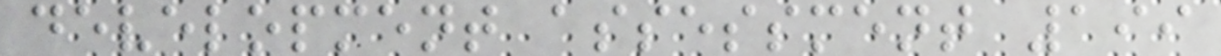development assessment 199
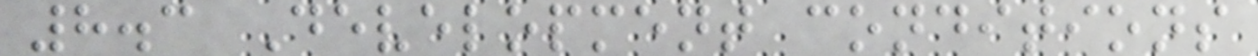8.3 Development conditions
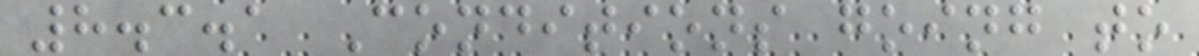8.3.1 Conditions going to
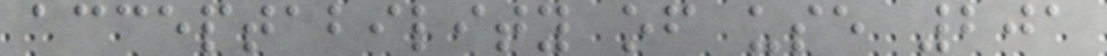acceptability of use 201
